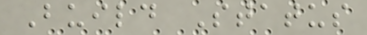Build Status
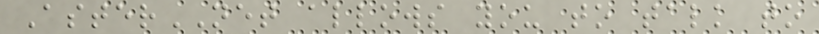AsterNET allows you to talk to
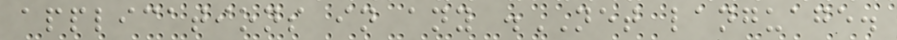applications in any .NET language.
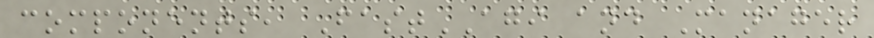components, FastAGI and Manager
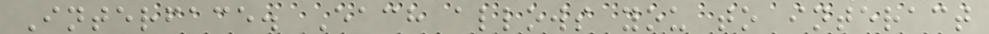Interface. Each allows you to interact
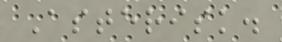Asterisk.
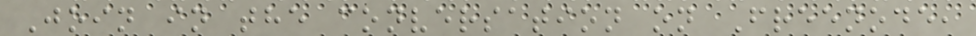Join in the conversation on Freenode,
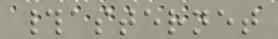#asternet
